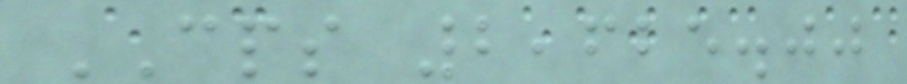CPS 2,625.00
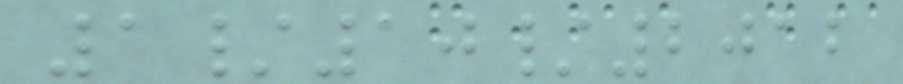1/10/2012
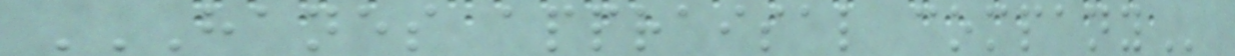HANES APPRAISAL COMPANY
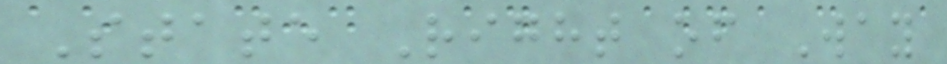State Right of Way
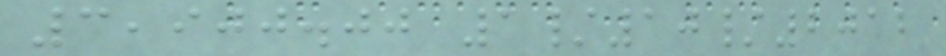3,900.00 1/10/2012
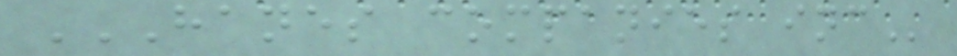HANES COMPANIES INC
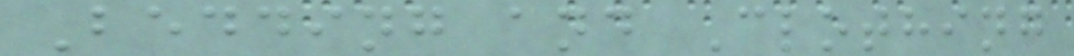Bedding and Clothing
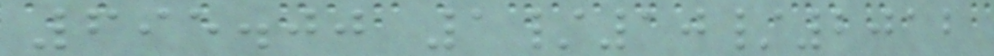695.00 1/10/2012
